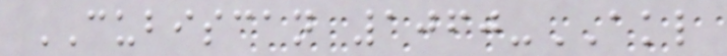CUBISCAN 1060-AKL
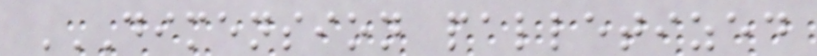DIMENSION PALLETIZED
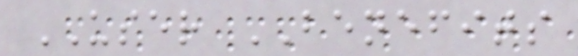USER BENEFITS
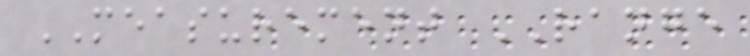MEASUREMENT RANGE
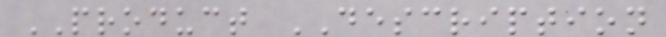PRODUCT DESCRIPTION
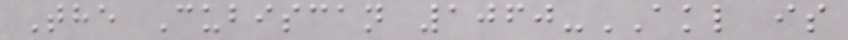The Cubiscan 1060-AKL is
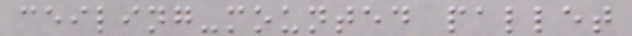ceiling-mounted pallet
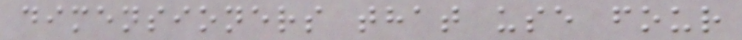dimensioners that use four
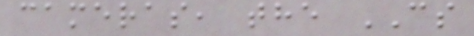cameras, the CS
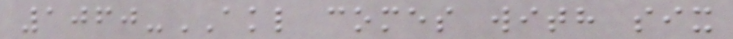1060-AKL comes with six
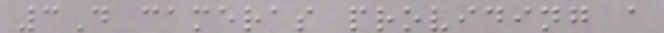3D cameras providing a
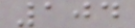104
